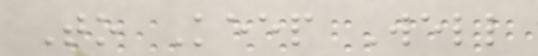To Keep Well
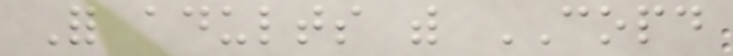For adults with COPD
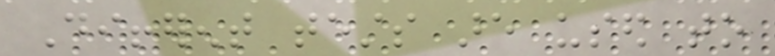Different tests are used to
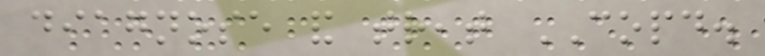diagnose and treat COPD.
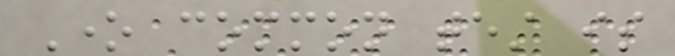One common test is
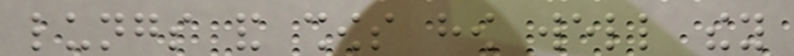lungs and shows how well they
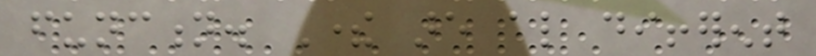function. There are also different
